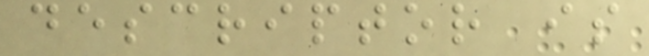descriptor is
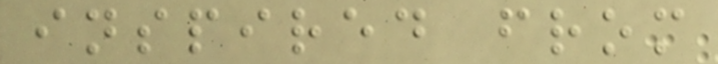inspired from
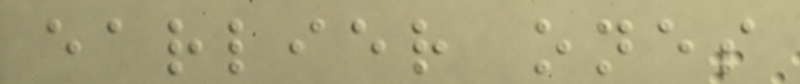earlier ones
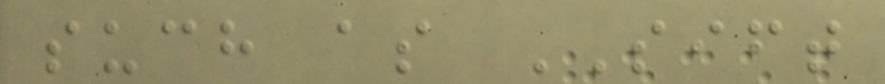such as SIFT
